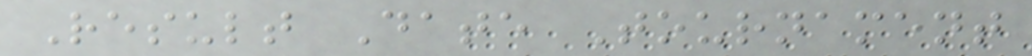Result Date Tournament
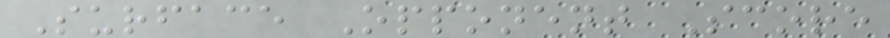Surface Opponent Score
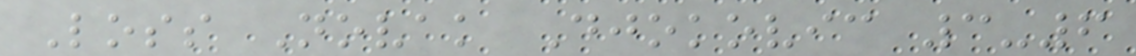Loss Novak Djokovic 3-6
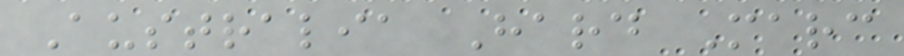Australia Hard Marc
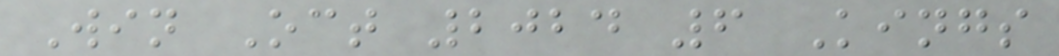Win Oct 2024 6 Kings
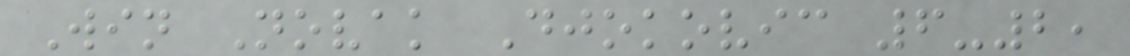Win Novak Djokovic 6-2,
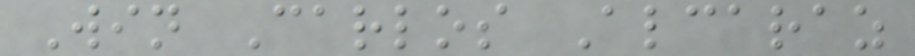Win Carlos Alcaraz
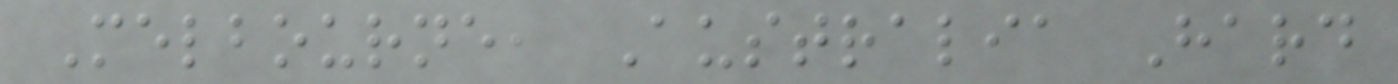Melbourne, Australia Hard
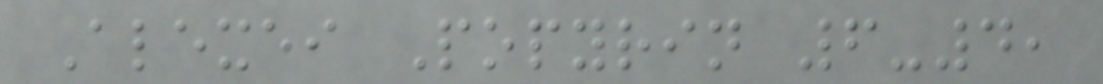Alexei Popyrin 6-4,
